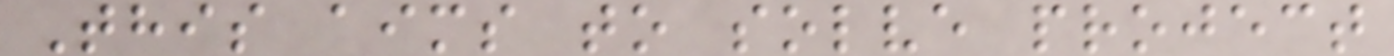This aims to solve project
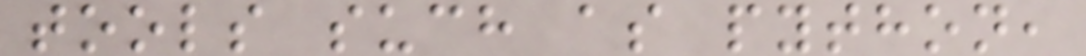tools such as python,
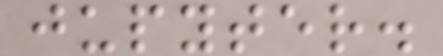jupyter.
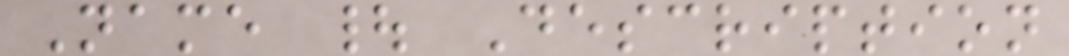Name | Description
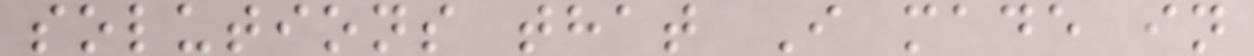solutions that I made in
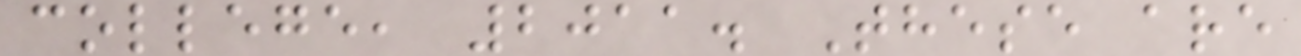college, 2011. These are
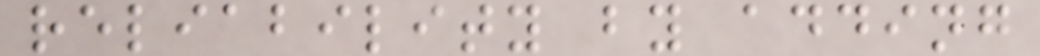reliability by adding
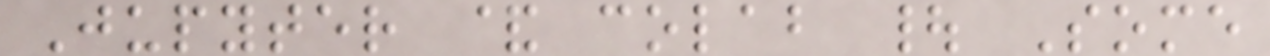Jupyter & colab | Some
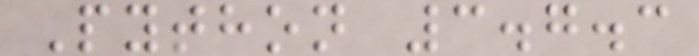Python 3.7.3
